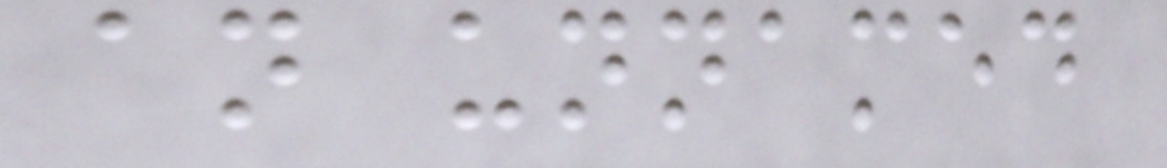an unnamed
